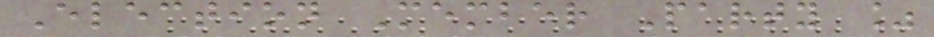Election Member Party %
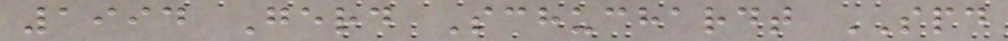1994 Gerd Schuchardt SPD
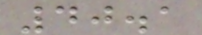40.1
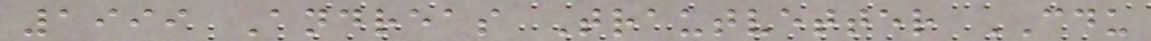1999 Andreas Trautvetter CDU
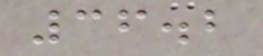36.2
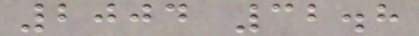2004 32.8
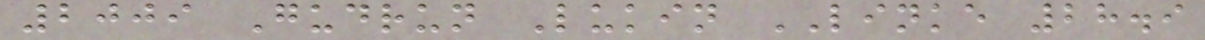2009 Gudrun Lukin LINKE 28.9
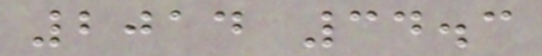2014 34.3
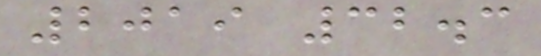2019 32.3
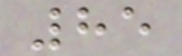85
